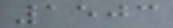1503
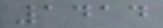1414
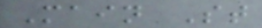Main St
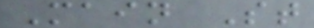Main St
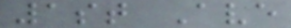1st Ave
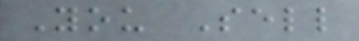You Sell
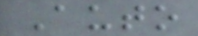Auto
